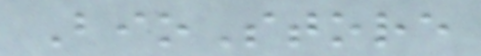BioStore
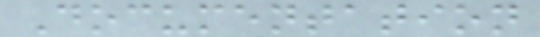Documentation
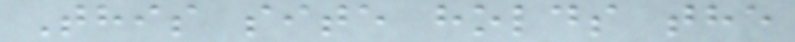This site holds the
